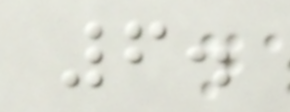6.
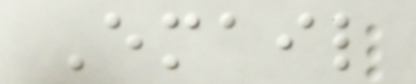Email
